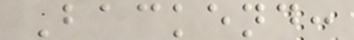Backend:
